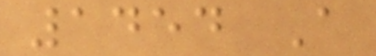1454 A
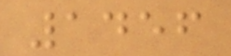1456
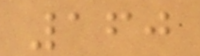160
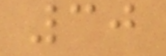30
